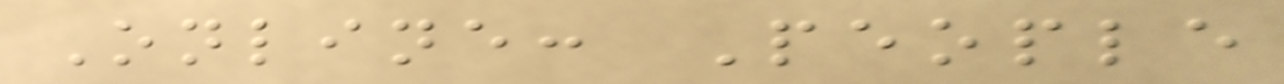Online: People
